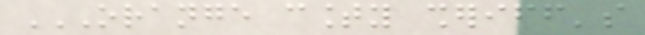ORANGE COUNTY SHERIFF'S
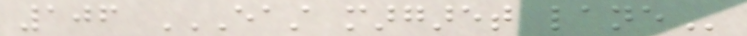106 EAST MARGARET LANE
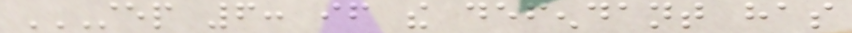STEP 6: IF THE DEFENDANT HAS
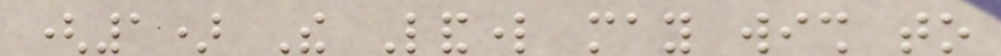(1) The Landlord may wish to
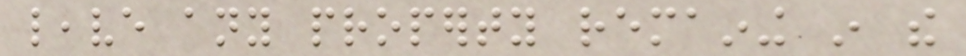leave any property remaining in the
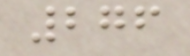276
